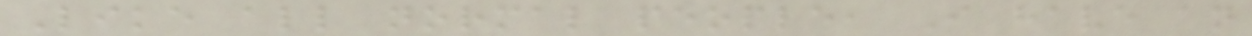Like all normal people, I have an
